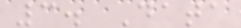3. Data
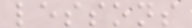lessons
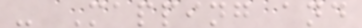- Mapping and
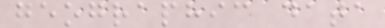geographic data
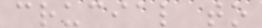crucial to
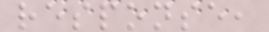response,
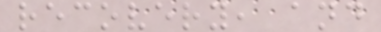recovery, and
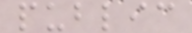public
